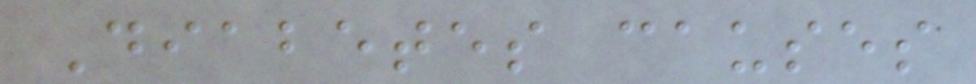Diabetes causes
